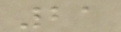21
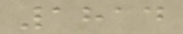1814
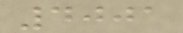4001
